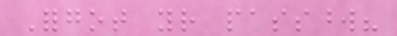Forgot your password?
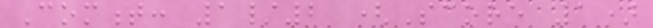Comment: 1/2 (Score 1)
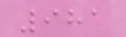981
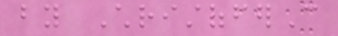by ChristofferC
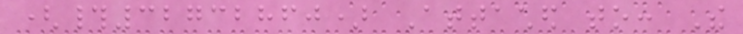(#32732860) Attached to: The
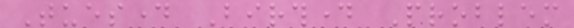Tuesday Birthday Problem
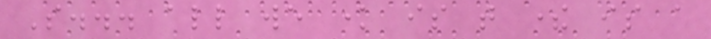So... all we know is that there is a
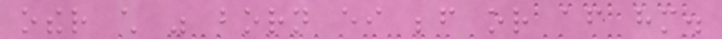other child was born either before or after him.
